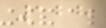128
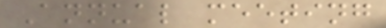Annual meeting
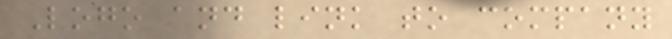Logo and link to company
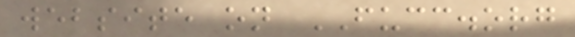website on FUCC.org
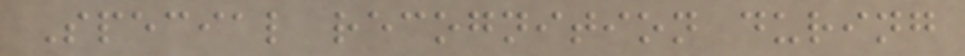Special recognition during
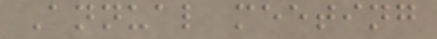Annual meeting
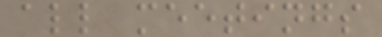all meetings
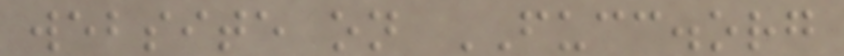website on FUCC.org
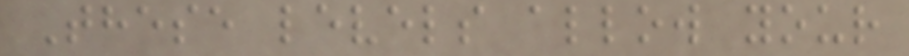These levels allow your
